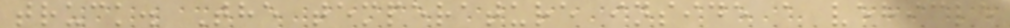truck. The temperature inside a vehicle
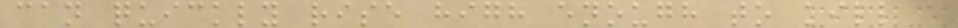can quickly rise high enough to kill a
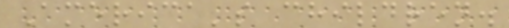America's children.
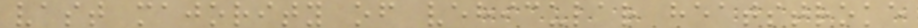vast majority of vehicular heatstroke
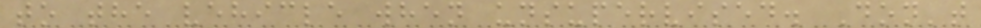to the vehicle when unsupervised. Don't
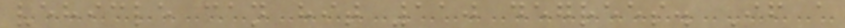vehicle can hit 110 degrees. If a
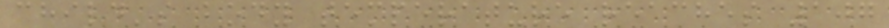child's body temperature reaches 107
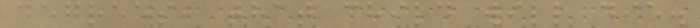degrees, that child will die.
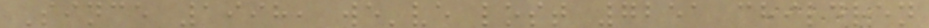Since 1998, we've lost 7251 children
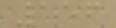156
